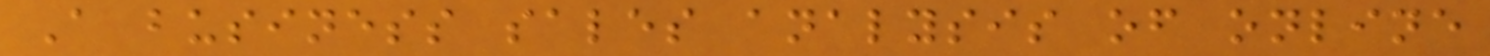A business sales analysis of online
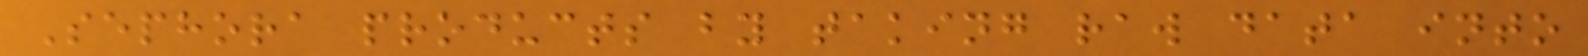Sephora products by taking raw data into
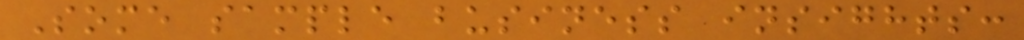Some sample business insights:
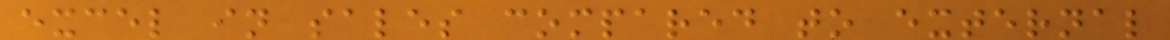excel in sales compared to external
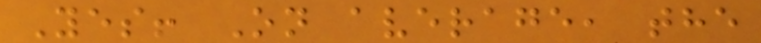Yes! On average, the
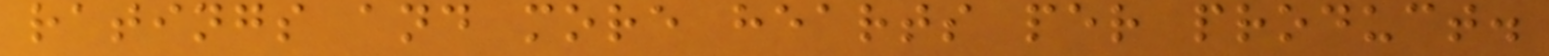ratings and more hearts per product.
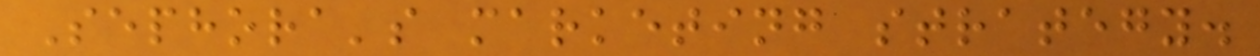Sephora's marketing strategy.
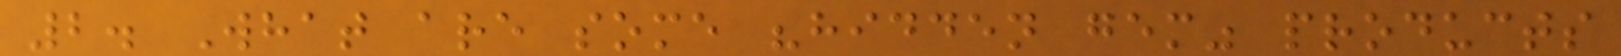2. What are some "hidden gem" products
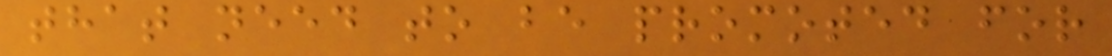that need to be promoted for
